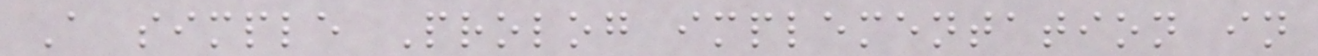A simple Prolog implementation in
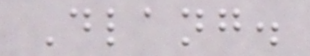Dlang.
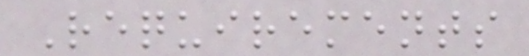Requirements
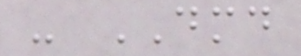- DMD
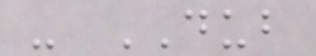- DUB
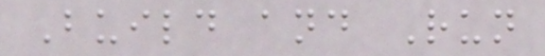Build and Run
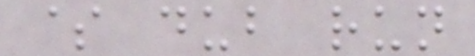$ dub run
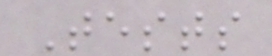Tests
